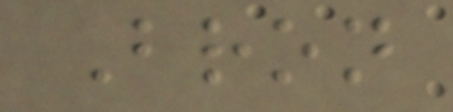Bron
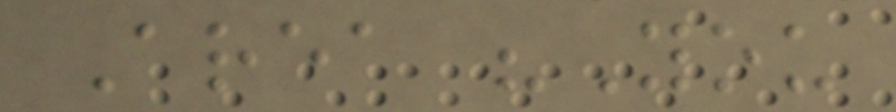Area "You
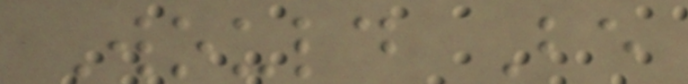Would Be
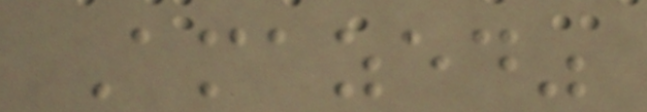Amazed"
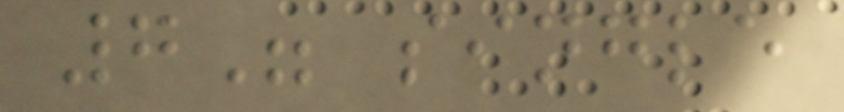7" single
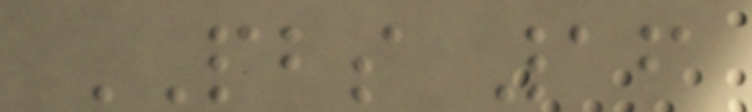PBS 16
